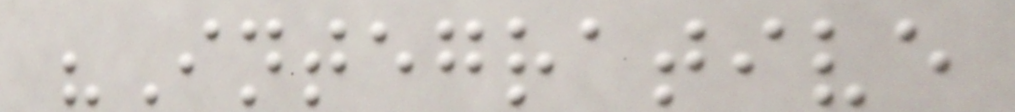"Integrative
